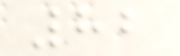82
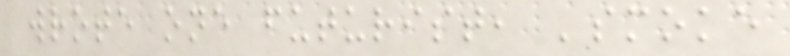wrote one futurist, 'smoke
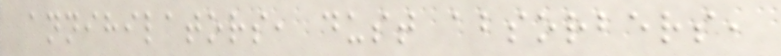annihilators, dust absorbers,
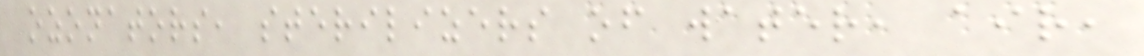ozonators, sterilizers of water, air,
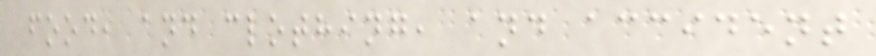food, and clothing, and accident
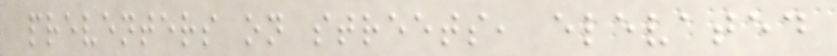preventers on streets, elevated
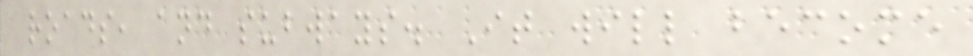roads, and subways. It will become
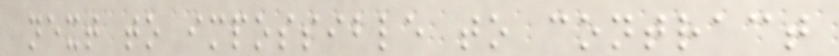next to impossible to contract
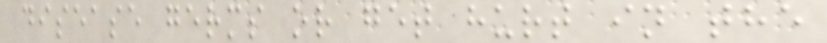disease germs or get hurt in the
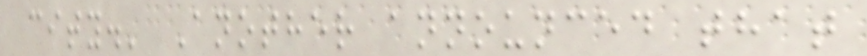city.' Another announced that
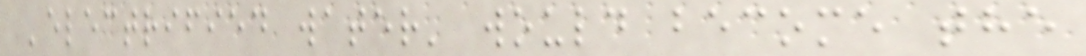'electrified water' would become the
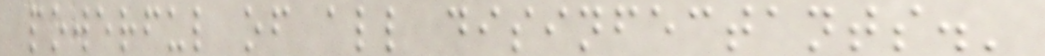powerful of all disinfectants.'
